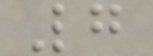7
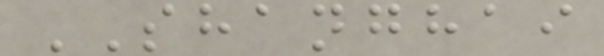SHANGHAI
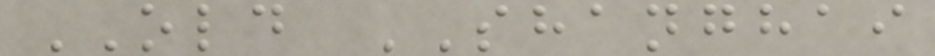OLD SHANGHAI
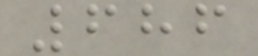686
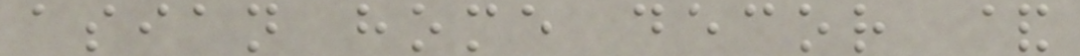asian home decor &
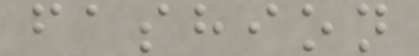fashion
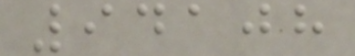94108
